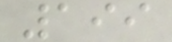199
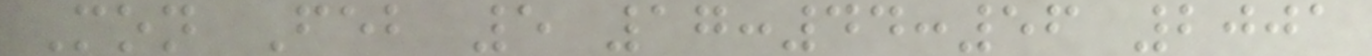Mon Feb 5 17:44:56 2001
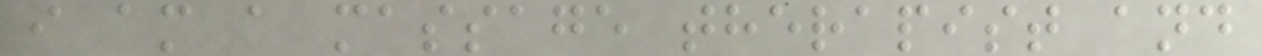i am a massage therapist and
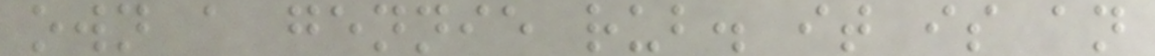own a gennie rub. it is an
